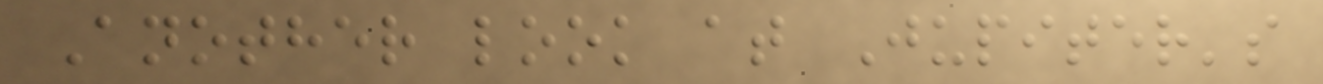Another look at Jupiter's
